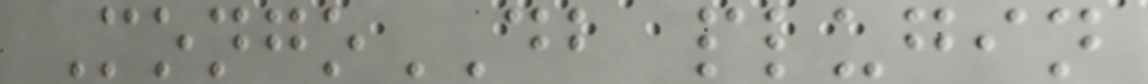MongoDB plugin
